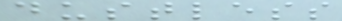dustless
